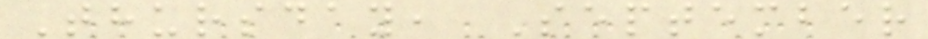Thursday, September
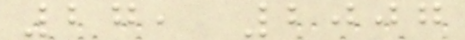27, 2007
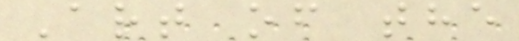Art of the
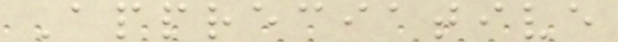Appreciative
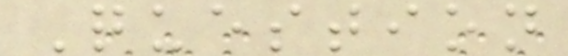Question
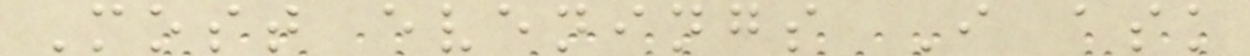Most evenings I ask
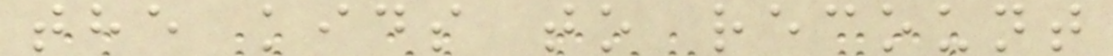the kids to recount
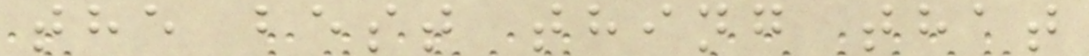the best thing that
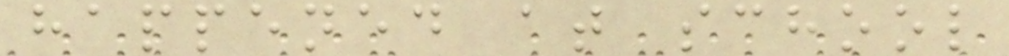happened at school
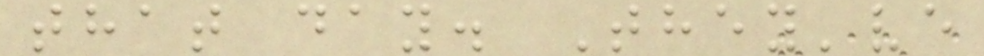that day. They've
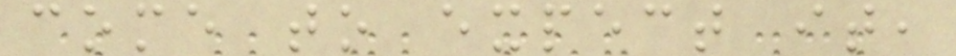come to expect it,
